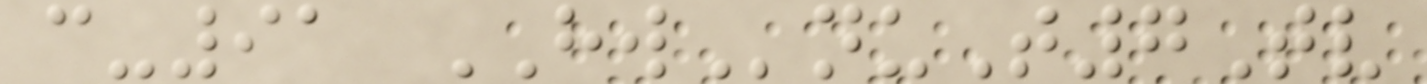c-91 HWnuT7Tv
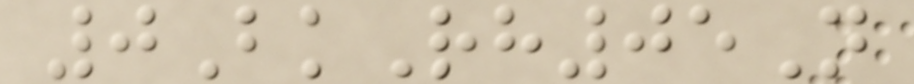0BkRh05N
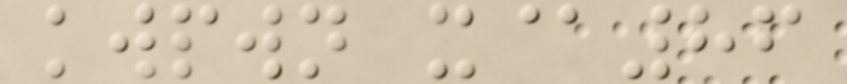kwpwn x@86
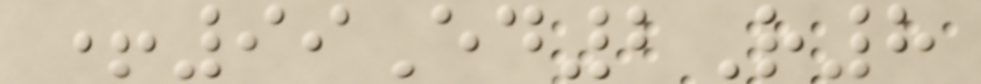+99Ed2R8
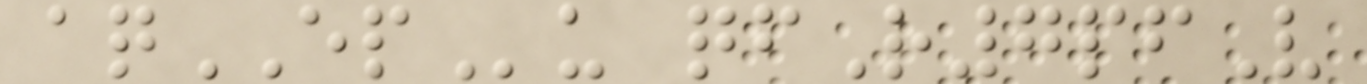aqEPu qfR7pfV
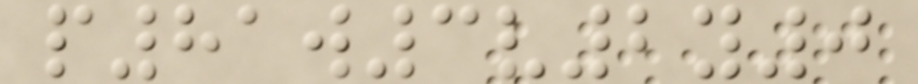p81w3v2y0
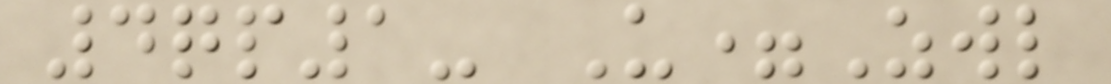4qp1- U=Zwl
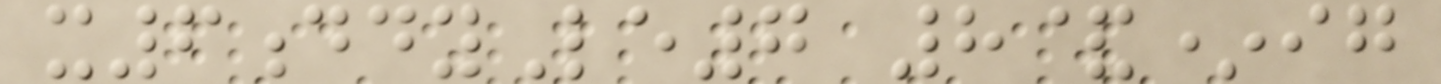x6ddyLe7 8&*ig
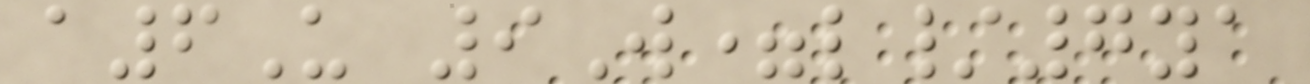a6U 9W=l/7ya
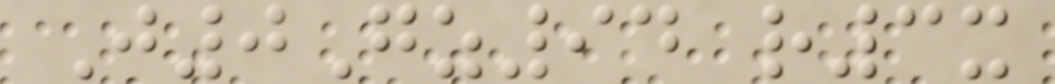J0Gz94 r3x
